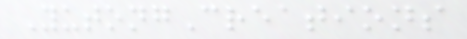YutongCreations
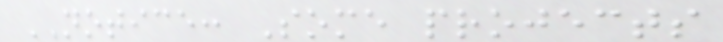NOTICE: Some projects
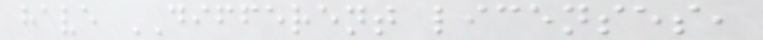have DIFFERENT licenses,
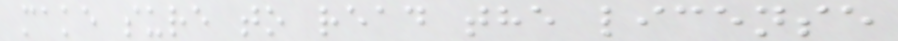make sure to read the license
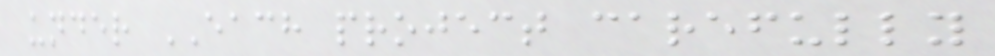under EACH project carefully
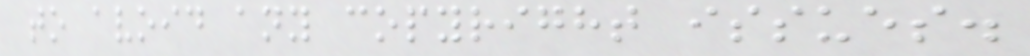to avoid any copyright issues.
